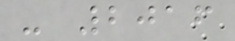- 2016
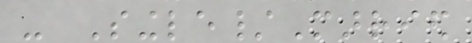- Single/Married
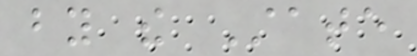by the State
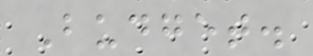Budget.
